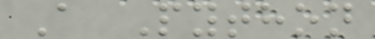A Python
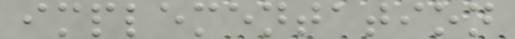implementation
